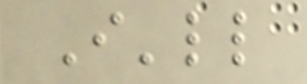I'll
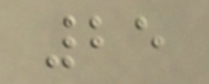25
